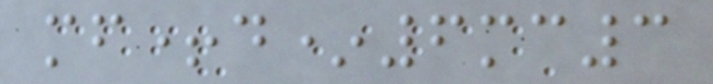mf+d*6mc3
